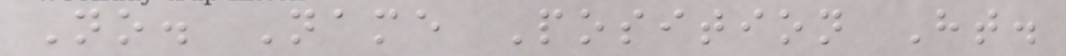No. Name Position Ht.
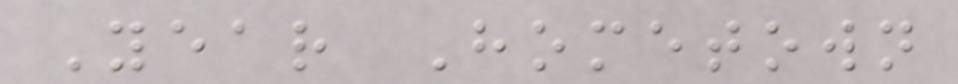Year Hometown
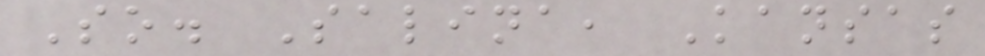So. Salina, Kansas
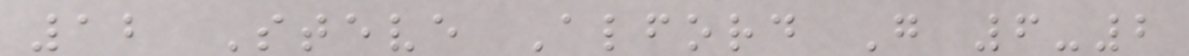12 Steve Alford G 6-2
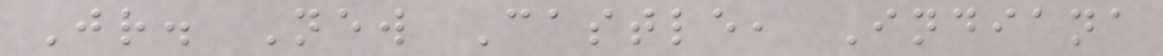Jr. New Castle, Indiana
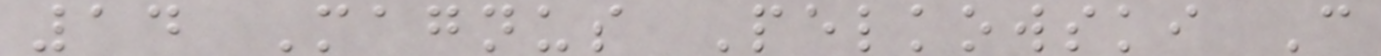14 Magnus Pelkowski C
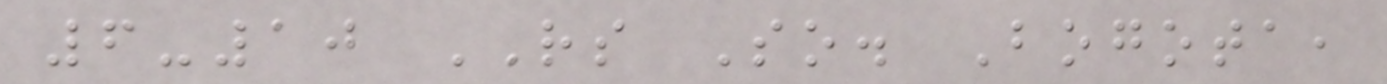6-10 RS So. Bogota,
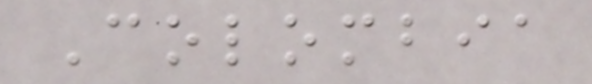Colombia
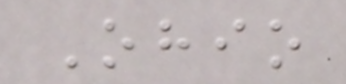Ohio
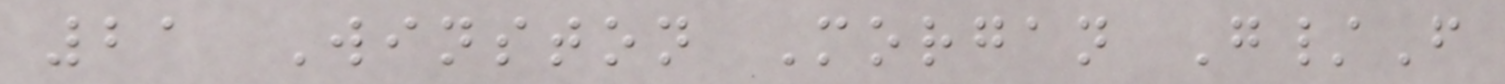21 Winston Morgan G/F
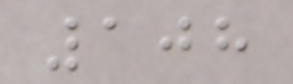108
